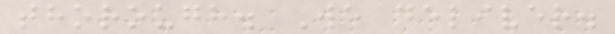thorough. We deliver.
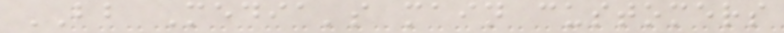BB Media's main customers
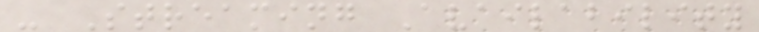- Streaming Availability
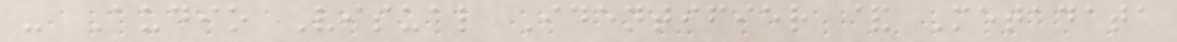- Audio Visual Identifier & Metadata
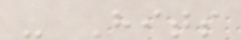- Hits
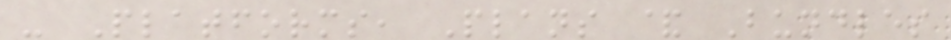- Platforms, Plans & Bundles
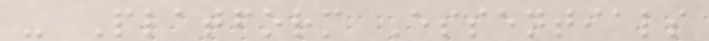- Platform Essentials
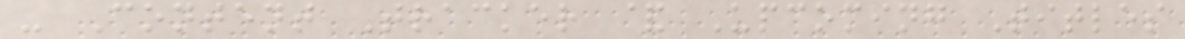- Content Tracker & Upcoming Titles
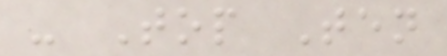- Top Ten
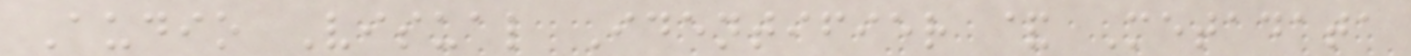Audio Visual Identifier & Metadata
